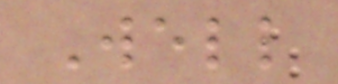Well
